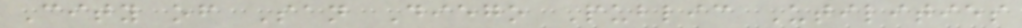City of San Diego Public Utilities
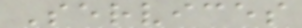Services
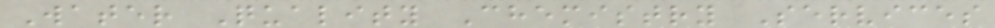Water Quality Chemistry Services
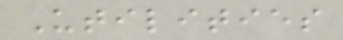Utilities
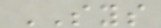SYS
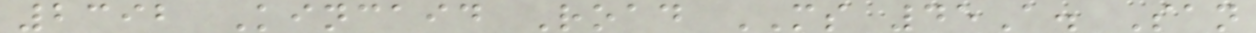2392 Kincaid Road MS 45A. San
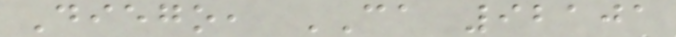Diego, CA 92101
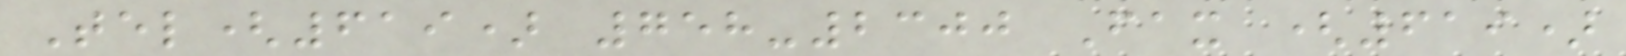Tel(619) 758-2300 Fax (619)
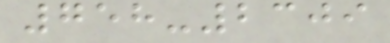758-2309
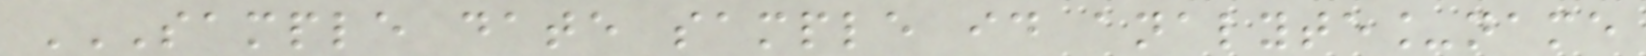SAMPLE DATE SAMPLE ID ANALYTE_NAME
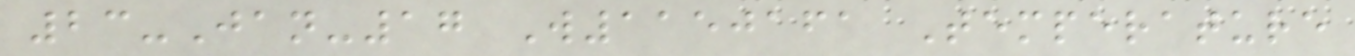23-Jan-17 W1150161 Temperature
